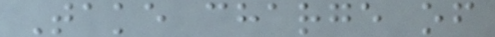Take charge of
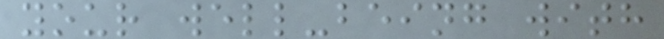your well-being with
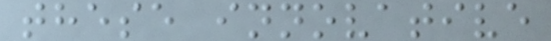these innovative
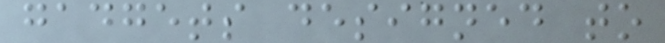gadgets designed to
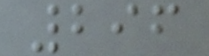296
